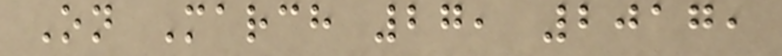On March 27, 2017,
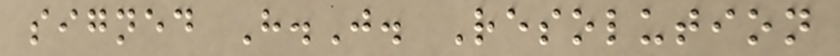signed H.J. Resolution
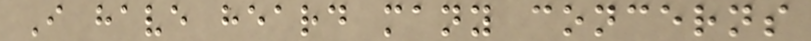I have heard many concerns
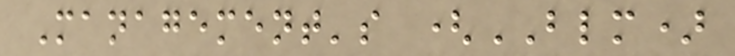Management's (BLM)
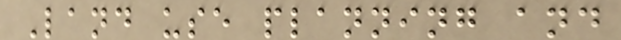Land use planning and
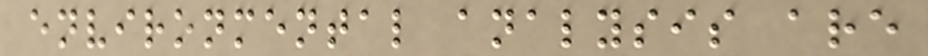environmental analysis are
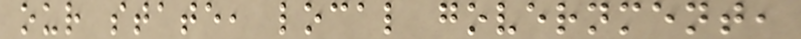our state, local government,
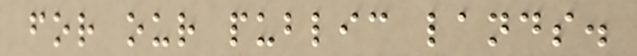for our public lands.
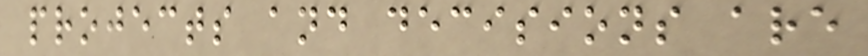projects and decisions are
